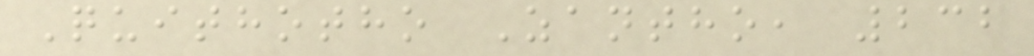Quithotho Zantho, 232
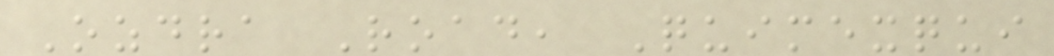Ozdra Road, Quimexqui
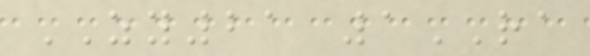ZY21 1RA
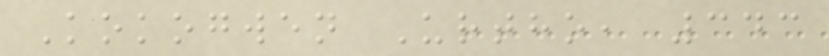Kokogwen Urtho, 343
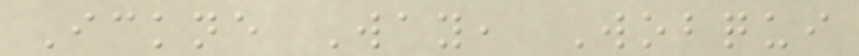Ickne Way, Wobqui
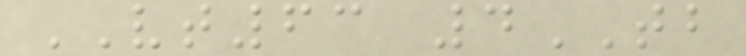VT63 4TB
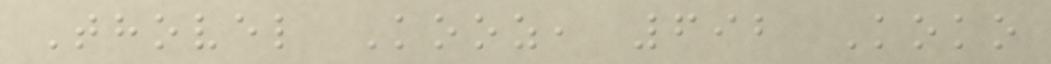Thovel Kooz, 692 Koko
